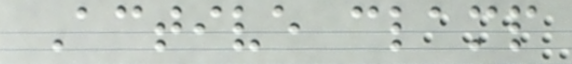Active clamp
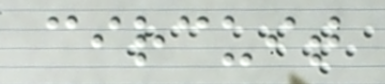circuit
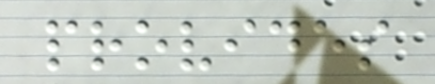provides
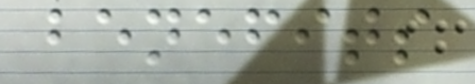benefits
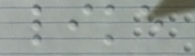like
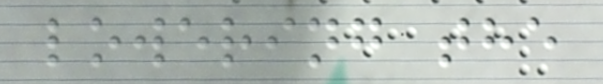lowering the
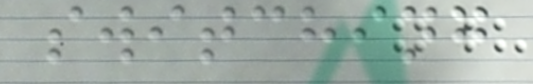switching
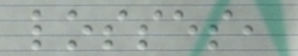losses,
